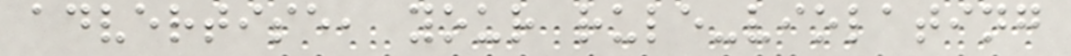advertise, your rule-violating
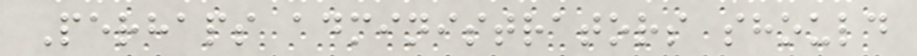Perhaps administrators should
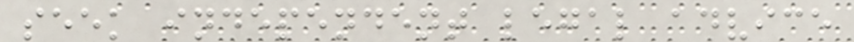seek independent legal advice
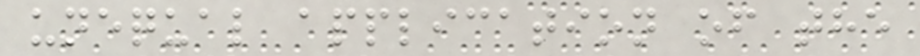unequal application of the
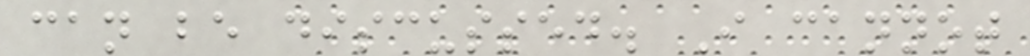can be discussed. I cannot
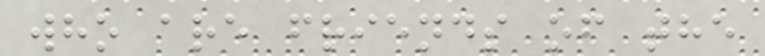who are friends of the
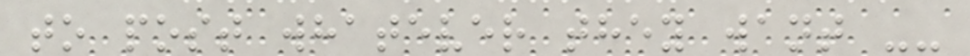to post whatever they want --
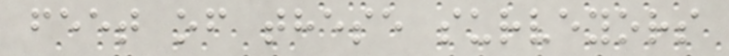feet of these surveyors
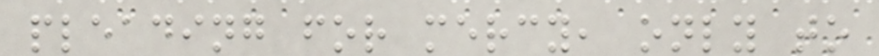pleading for mercy, only to
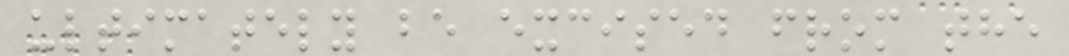ultimately be excised from the
